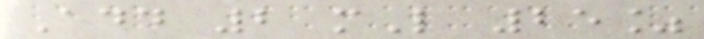Add 2 mL 25%
